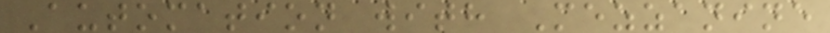Automation with Mezzanine
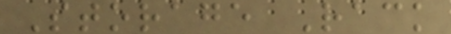Storage Rack
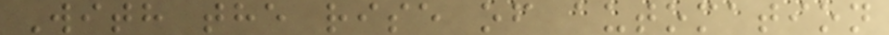With the rise of automation
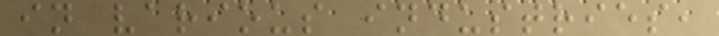in various industries,
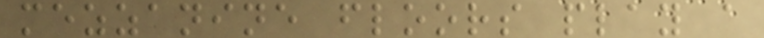mezzanine floors play a
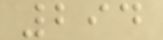294
